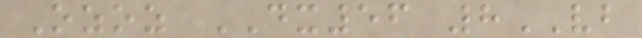Ozoz DX56 8VB
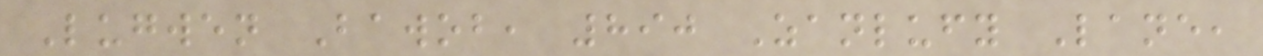Lugwen Bawob, 890 Zanlufy Lane,
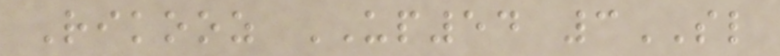Rikooz UP54 3SL
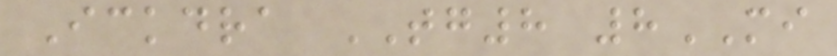Ickdra TG8 8MI
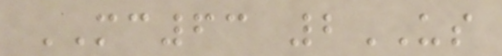MC63 2US
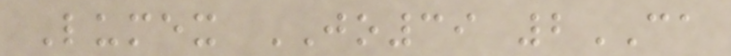Lumex JO39 2CA
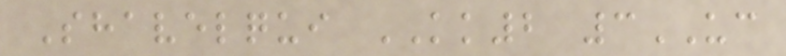Shavelqui KK2 3UC
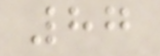87
